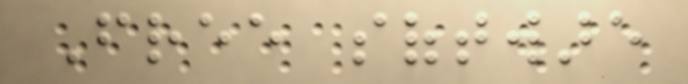Free software
